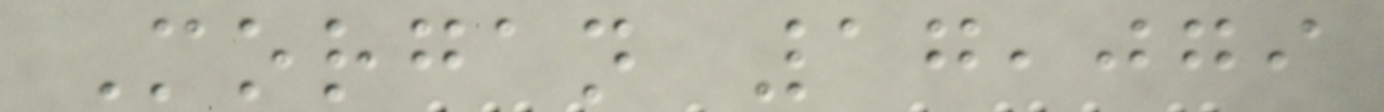Morgan 17,079
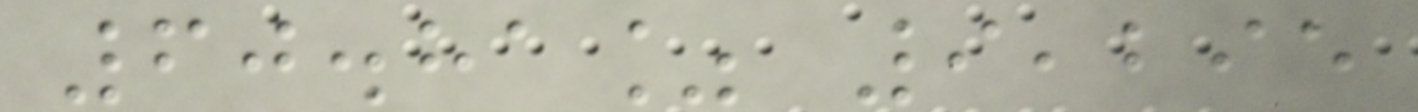60.81% 9,295
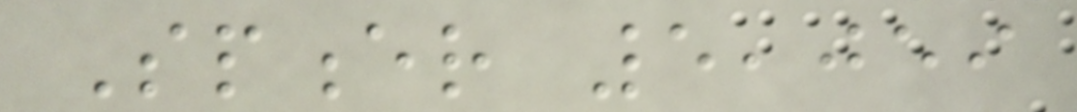Spencer 5,059
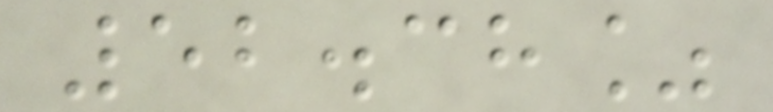52.38%
